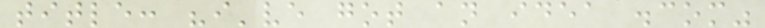title: "i've got an idea .com"
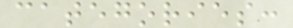categories:
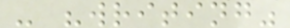- "writing"
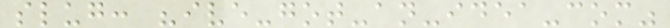slug: "ive-got-an-idea-com"
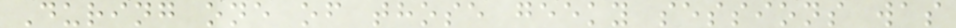During one of those geeky sessions was
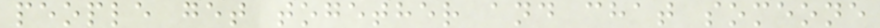people get together and chat someone
